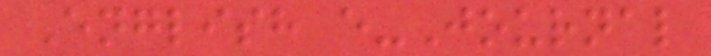English e-Journal
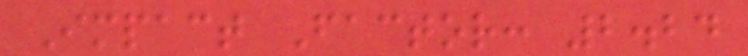Impact Factor: 2.24
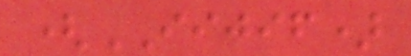(IIJIF)
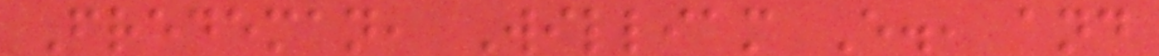Fredeman, William E., and
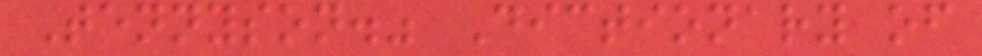Tennyson." Dictionary of
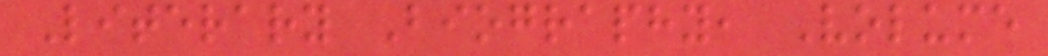Literary Biography, Volume
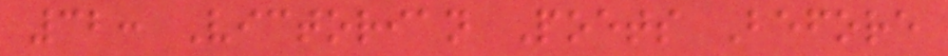32: Victorian Poets Before
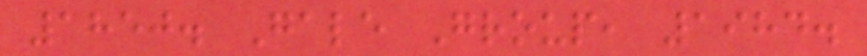1850. Gale Group, 1984.
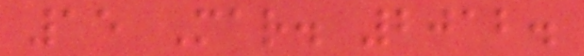15 Mar. 2012.
